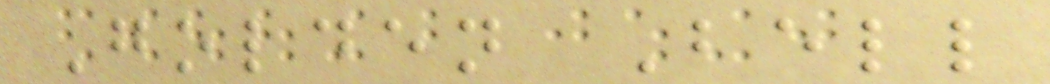Golden Bell
